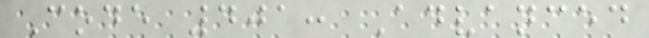Code 401: Advanced
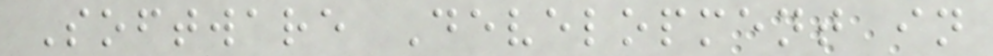Software Development in
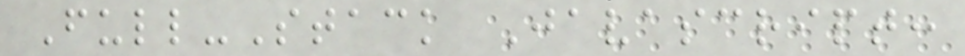Full-Stack Javascript:
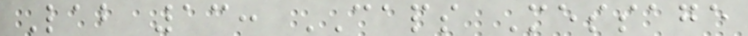Lab 13: CAPS Message
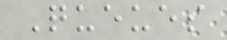Queues
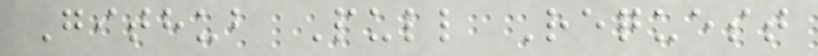Github Pull Request
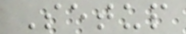Setup
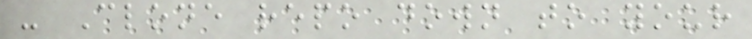- Clone repo down to your
